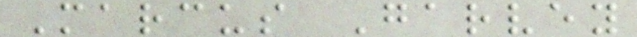Marcus Garvey
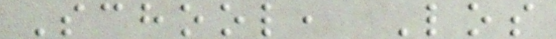School, Los
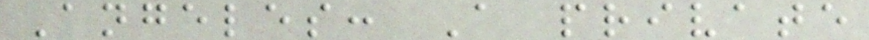Angeles: A private
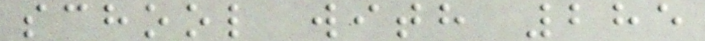school with 285
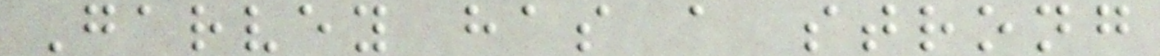Garvey has a strong
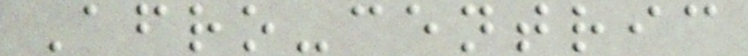Afro-centric
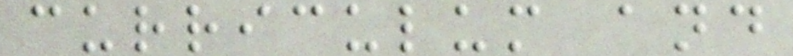curriculum and
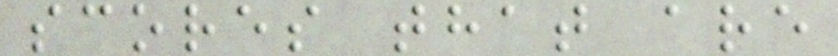scores that are
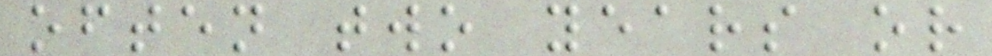often two years or
